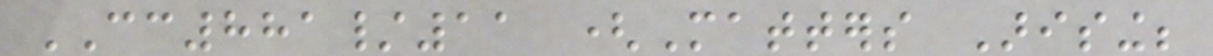CC881/11 (Matters Arising;
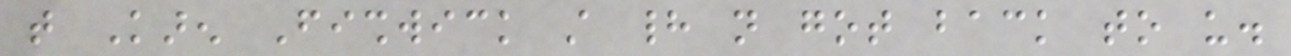that Karen Fishwick still had not got back to us.
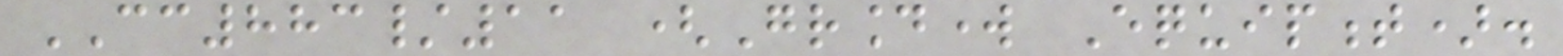CC883/11 (Groundwork Equipment).
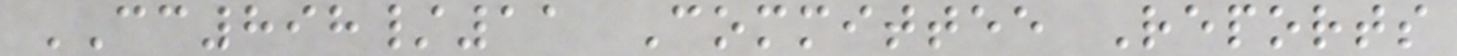CC898/11 Committee Reports
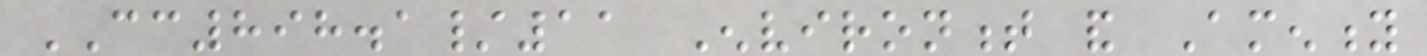CC898.1/11 Environment and Amenity
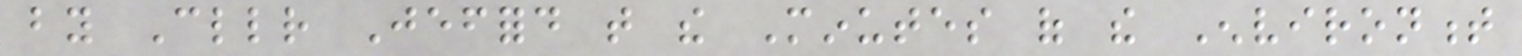by Cllr Jefford that the Minutes of the Environment
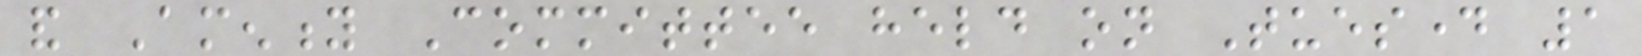and Amenity Committee held on Tuesday 1
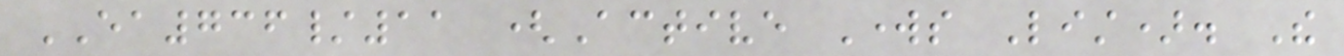EA736/11 (Active Works List). The
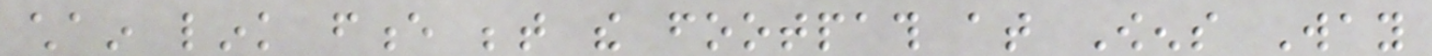chain link fence between the footpath at Owens Way
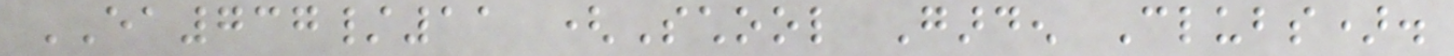EA737/11 (School Garden Clubs).
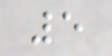5
